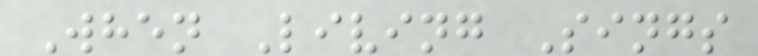When Living Sings
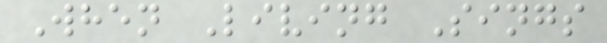When Living Sings
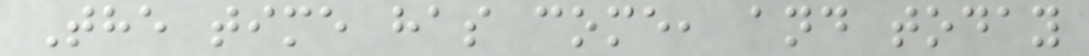The time has come, and today
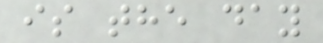is the day
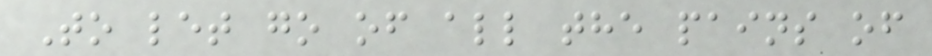To let go of all the pains of
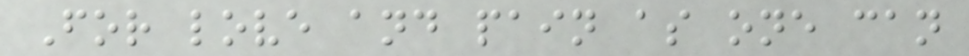For love and pain as one can
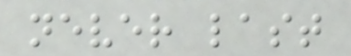never last
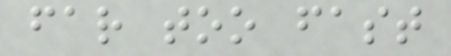far too fast
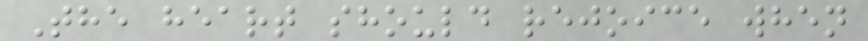The heart should rejoice when
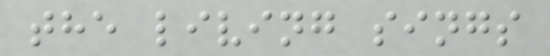the living sings
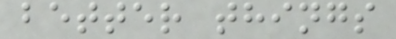better things
